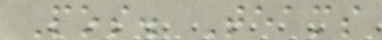Pos. Teams
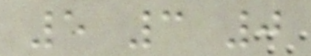5 3 0
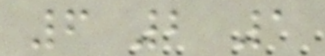6 2 1
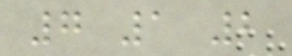7 1 2
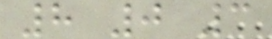8 0 3
